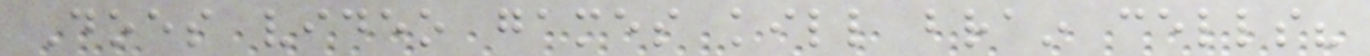Does video games kill brain cells?
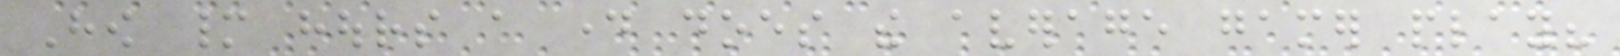How many hours a day does the average gamer play?
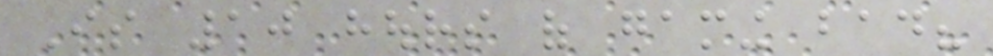Is 10 hours of gaming bad?
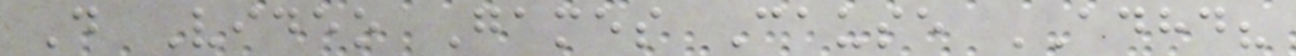Do Video Games Cause ADHD?
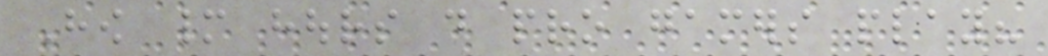How many hours do pro gamers play?
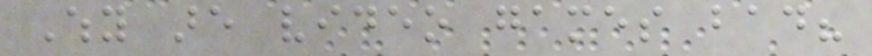Why are video games bad?
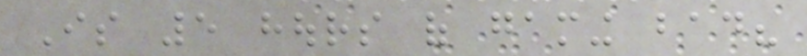Is 5 hours of gaming bad?
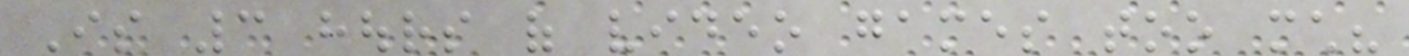Is 3 hours of video games too much?
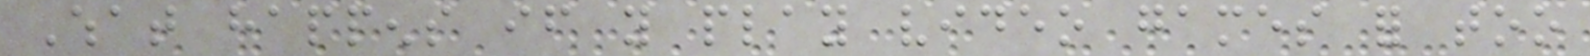What happens if you play video games for too
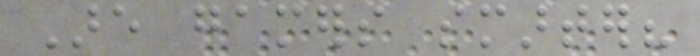Are gamers smarter?
